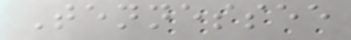Tennessee
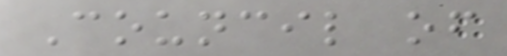Council of
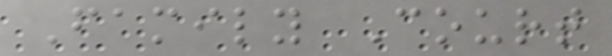Family Court
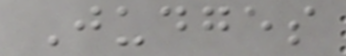Judges
